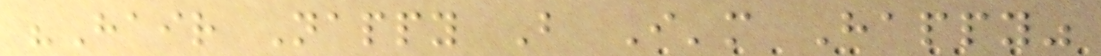"Hair Nappy But I'm Happy"
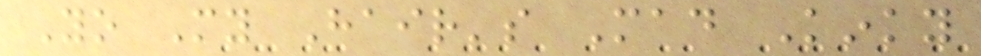Yo My Hair's Mad Kinky
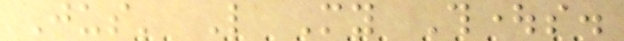Jus' Like My Thoughts.
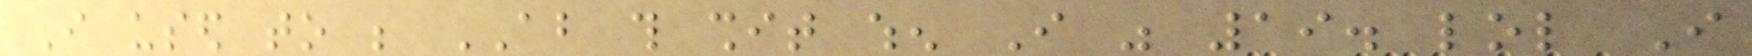I used to be ABOUT this shit when I was 19. lol I
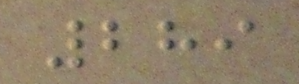289
